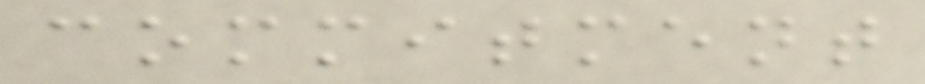commitment
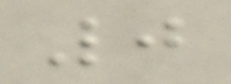0
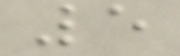5
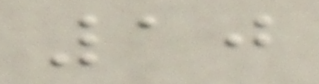10
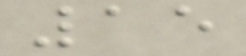15
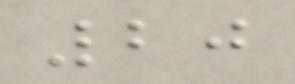20
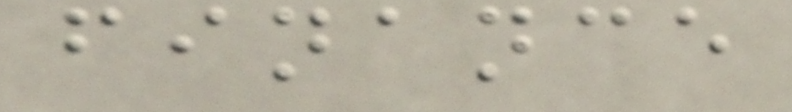finance
